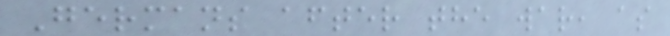Germans after the war, as
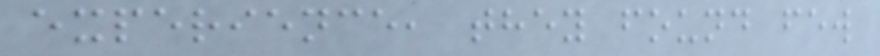experience, they found few
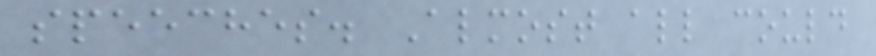speeches. Almost all could
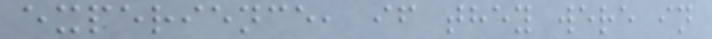experience, if they were in
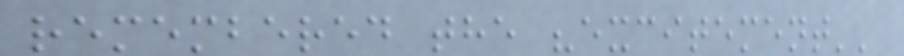remembered the "excitement''
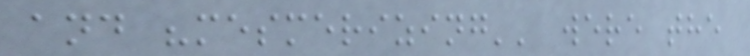and "mesmerizing'' were the
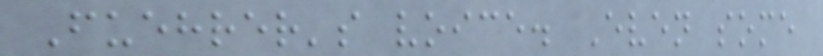Fuehrer's voice. Even some
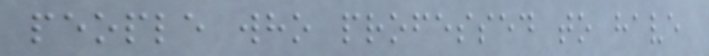people who professed to have
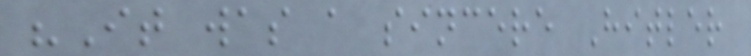"It was a sincere Hitler
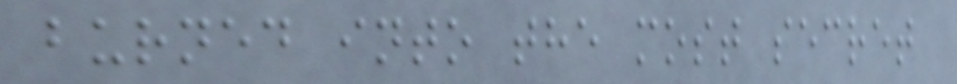burned into the most secret
